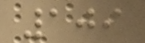109
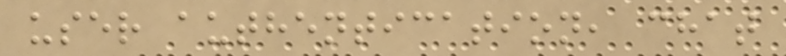user authentication, chat
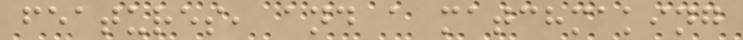features, and a matchmaking
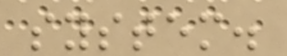system.
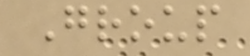Group
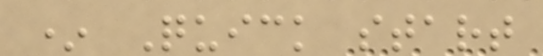* Quick start
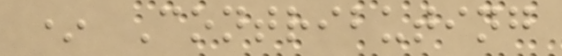* Contributing
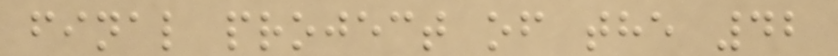final project of the 42
